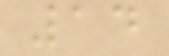14
